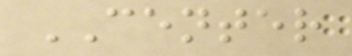CENTER
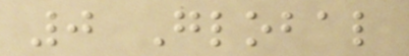0 Global
